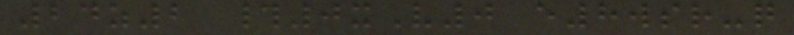24z2 #0xV0 e8wsr-q
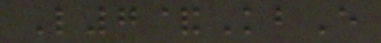L7&KbE
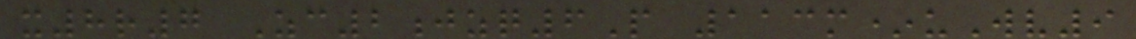x8r7 Zc2jzq6P 113m*uWv9
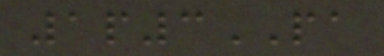1p3PA
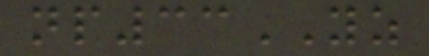np33YZ
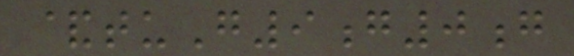&tuG9g0g
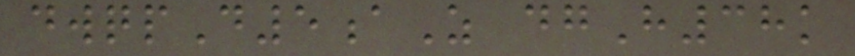dwqpD5aZ dgH38k
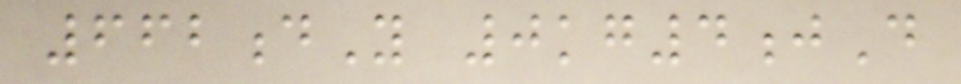662dY 0kg4jD
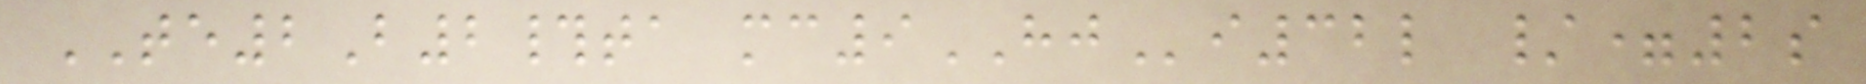TE2B2#ta mc9HJi32l /=2s
